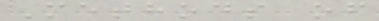Methods of
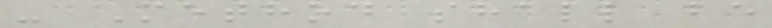- Method shall be
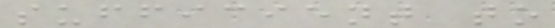sufficient to
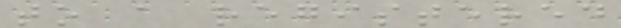to a registered
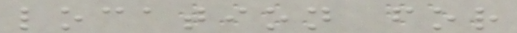location for
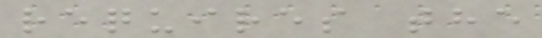requires the
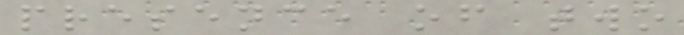presence of two
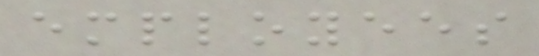employees
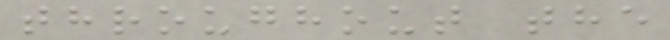throughout the
